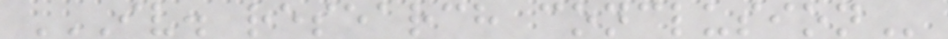IV. RESEARCH CONCLUSION
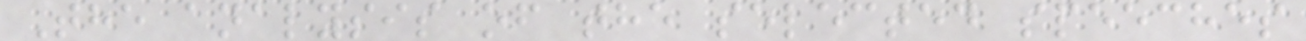The analysis of the selected speeches
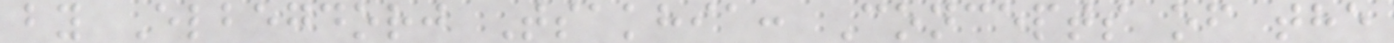by Elbegdorj Tsakhia: Concepts of the
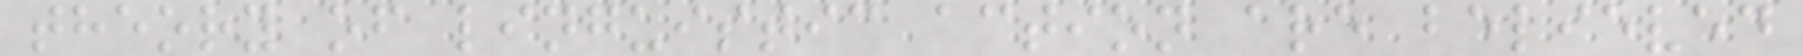theory of linguistic action are believed
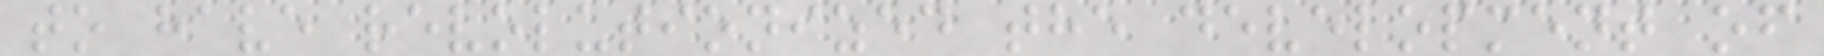to have revolutionized the development of
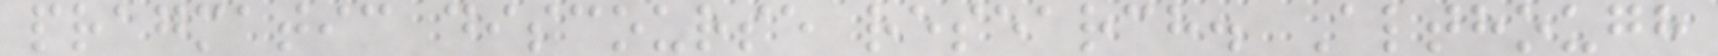pragmatic discourse research. Although
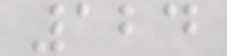124
